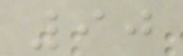90
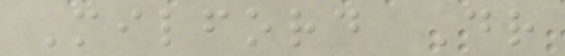Milford Dr
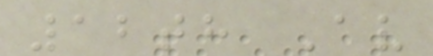12th Av
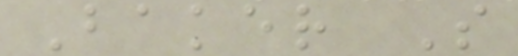Baker S
